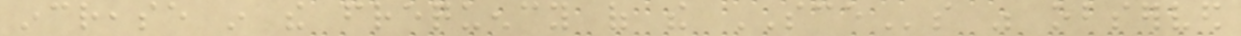increase in the frequency of the SCEs was observed
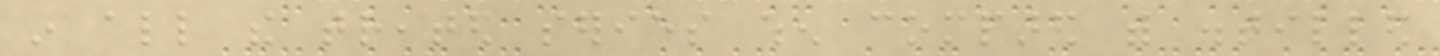in all the treated series when compared with distilled
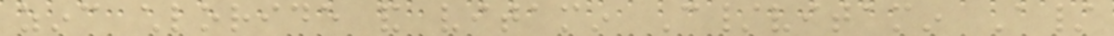zinc chloride and vitamin C/vitamin A/
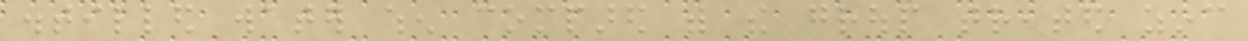distilled water when compared with the group treated zinc
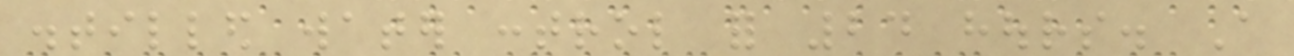distilled water control for 24 hours. A
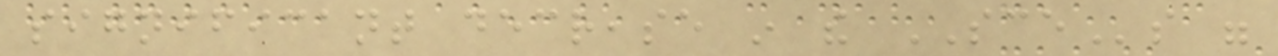significant decrease in the SCEs were
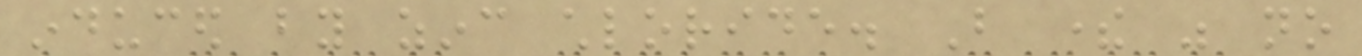induced by zinc chloride. But there was no
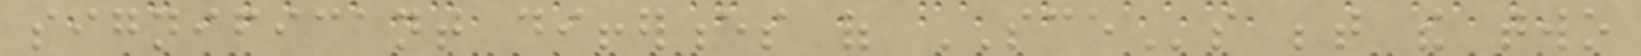significant differences of SCEs between the two
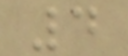4
